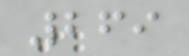269
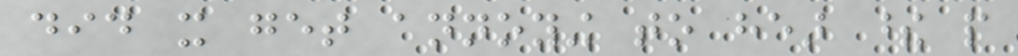did it get annoying to hear these people
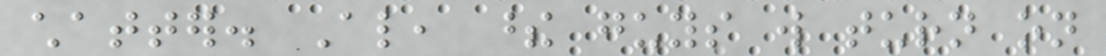chatter. Also, these guys will turn on
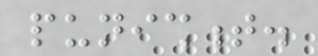punishment.
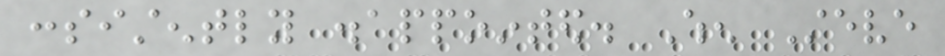consistently disappointed. When Steve
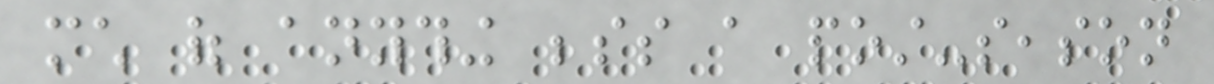much of anything besides a post-season
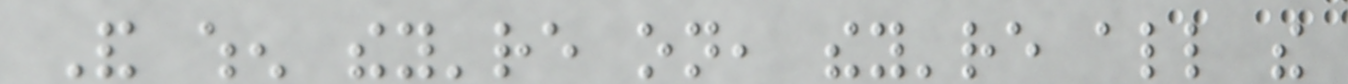And when they're on, they're all the
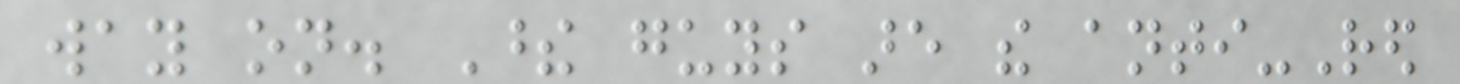way on. These guys are the anti-Red
